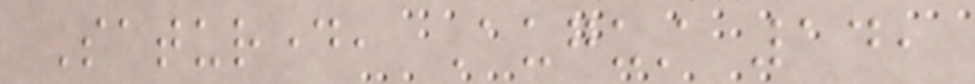Saturday, August 14,
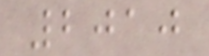2010
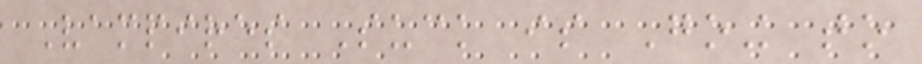Vampires Suck is Going to
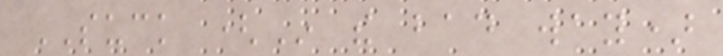SUCK (In the bad way)
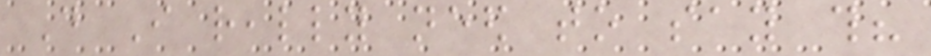Do I really need to say this?
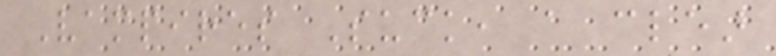Vampires Suck, a clear
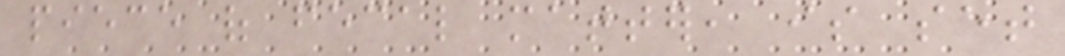piece of fecal matter, is set
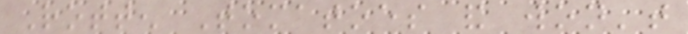Rotten Tomatoes and won't
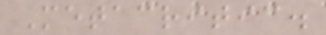Metacritic.
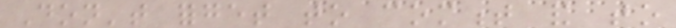Don't forget to comment and to
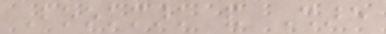Bookmark and Share
